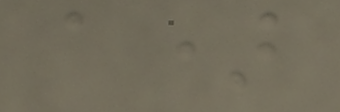a)
